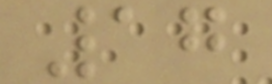17
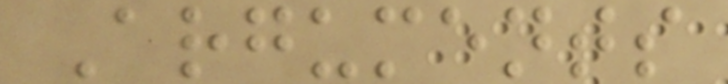Arguments
